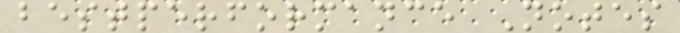bestperformance Notes
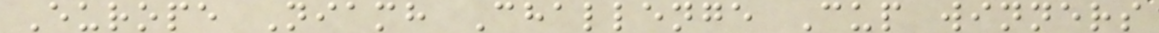Europe Niamh Challenge Cup winners
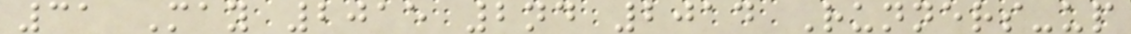31 May 2015 2nd 2014 Runners-up
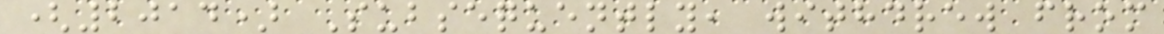(2014) Subsequently, withdrew from
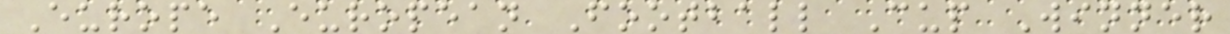Europe European Football Cup Winner
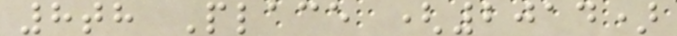8th Place (2014)
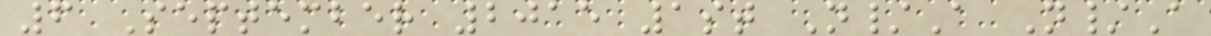6 September 2015 1st N/A N/A
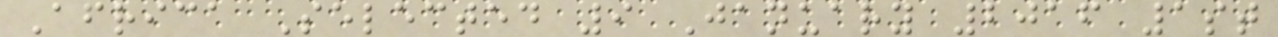Africa Selected 9 January 2016 1st
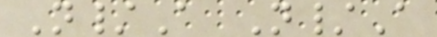N/A N/A
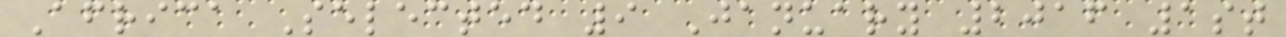Africa Selected 9 January 2016 1st
